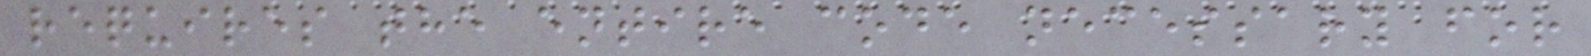requires the entire code necessary for
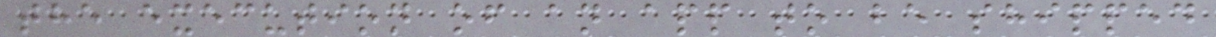the execution of an app to be shipped
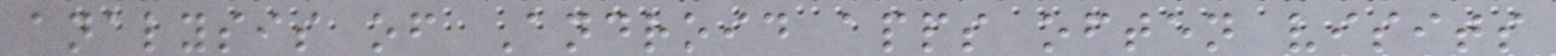analysis of Android apps often visits
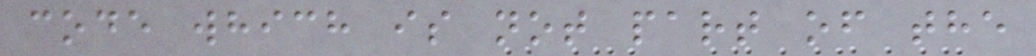code which is not part of the
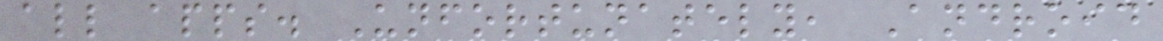all apps. Unfortunately, Android
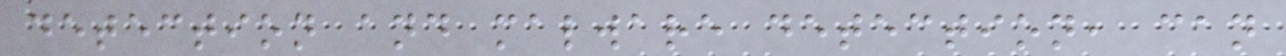detection and malware detection, can
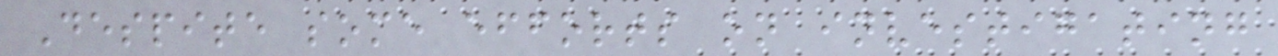Despite some efforts on investigating
